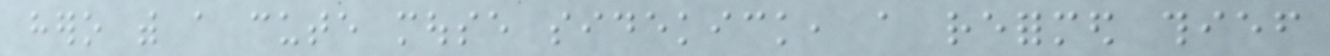hero with a cute mouse sidekick, a reformed thief
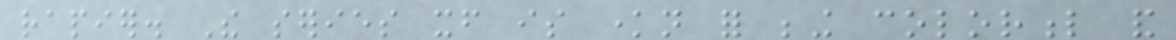rapier. The series itself is known for being colorful and
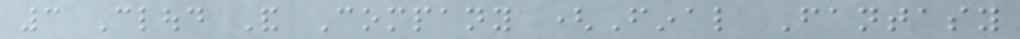3 Cloud And Company (Final Fantasy
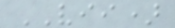VII)
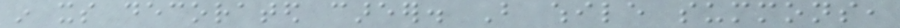in its decorated career. But while summons,
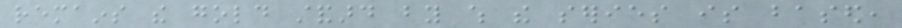remains the gold standard by which the series is based,
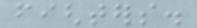fighters.
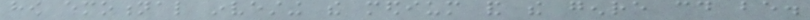how emotional investing the medium and the genre could be.
